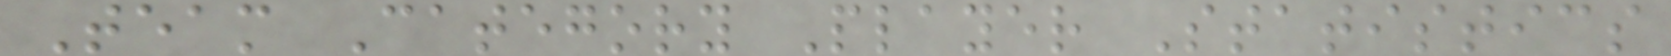Team Category Player Statistics
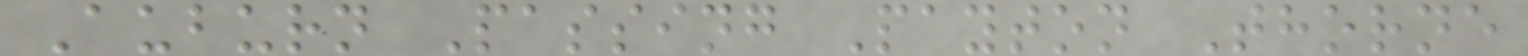Auburn Passing Payton Thorne
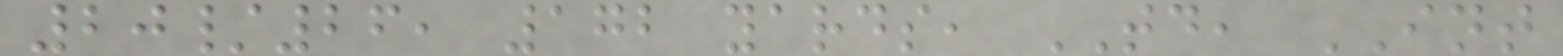20/26, 172 yards, TD, INT
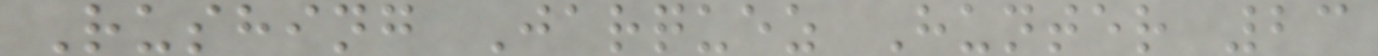Rushing Jarquez Hunter 23
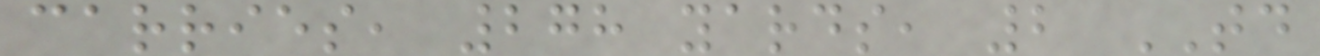carries, 278 yards, 2 TD
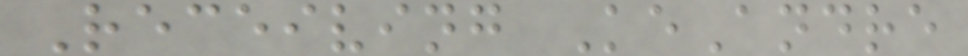Receiving KeAndre
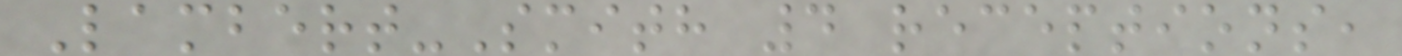Lambert-Smith 4 receptions,
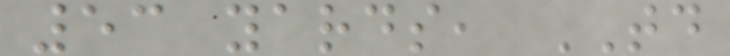53 yards, TD
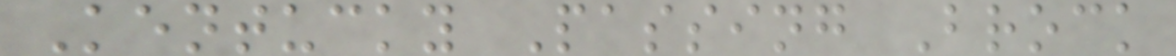Kentucky Passing Brock
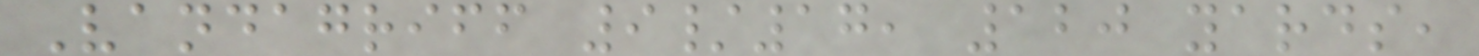Vandagriff 9/17, 120 yards,
